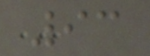93
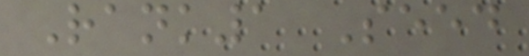Rank1 Seed
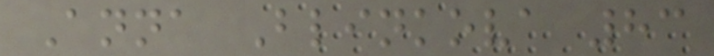Anna Blinkova 83
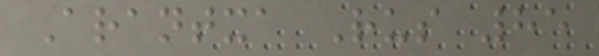Arantxa Rus 85
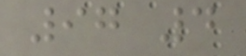97 4
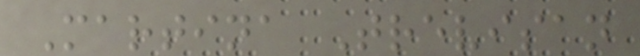Martina Trevisan
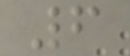6
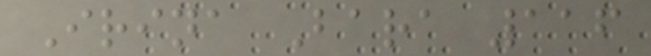Irina Bara 116
